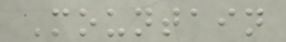Mountain
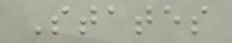States
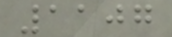1107
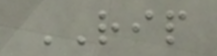RIP
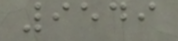9549
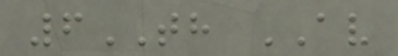6TH AV
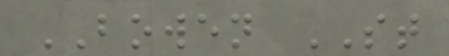BOWEN ST
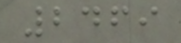2469
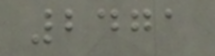2471
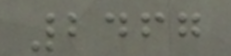2467
